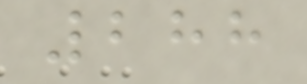288
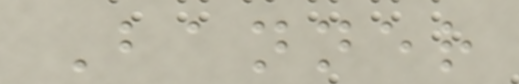Banner
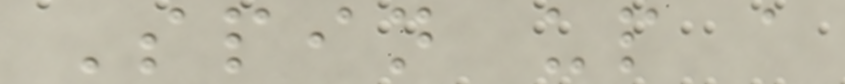Spin up a
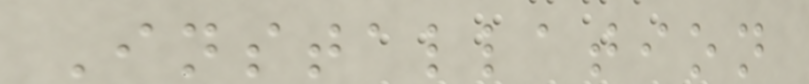Installation
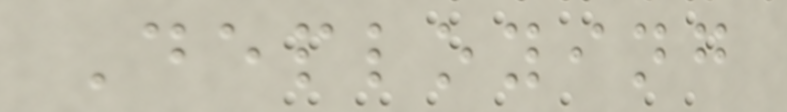Deploying
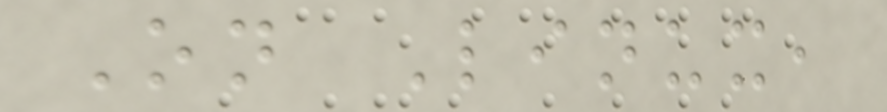On Linux,
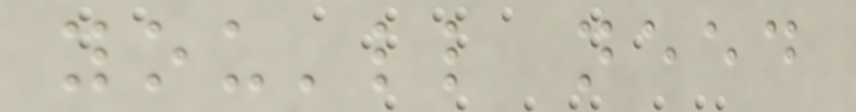you'll need
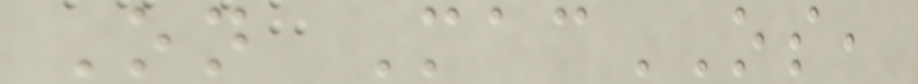On MacOS,
